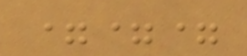===
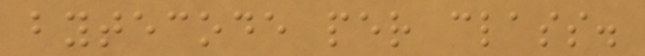bytecode per class.
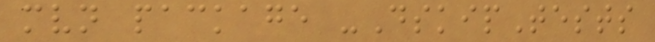mvn package -DskipTests
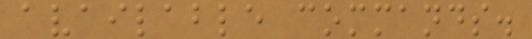available commands.
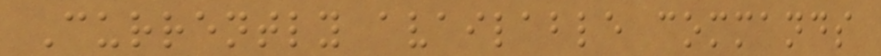Currently available commands
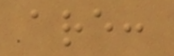are:
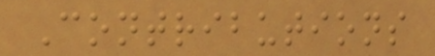Contributions
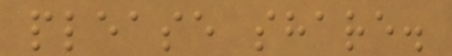please share.
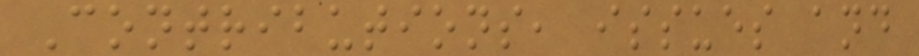Contributions, issues and
